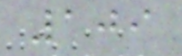109
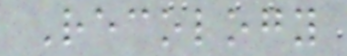Recology
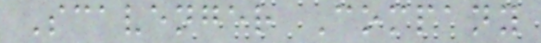Scavenger Company
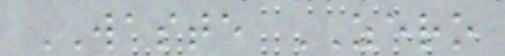WASTE ZERO
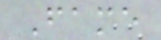Fame
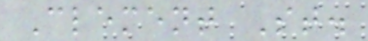Clement St.
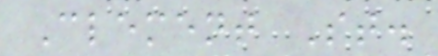Clement St.
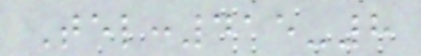Tel:415-8
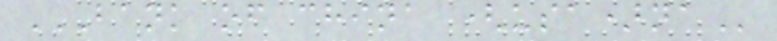BANK OF CHINA (USA)NA
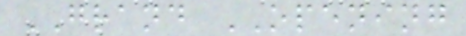GRAND OPENING
